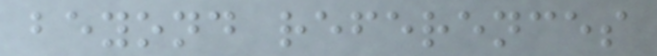beyond references
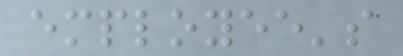employee's
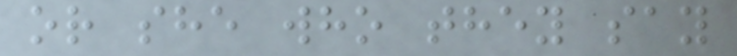or she who they say
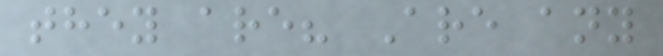they are? Are any
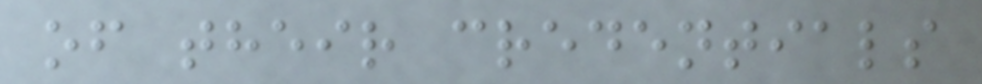of their credentials
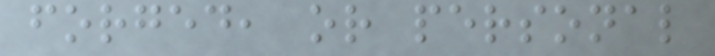forged, or personal
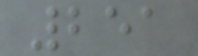251
